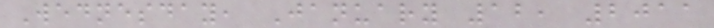Wednesday, January 12, 2011
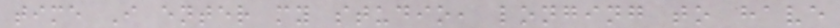time I enter my studio, longing to have
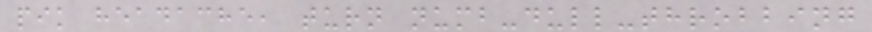pik headache, turn numb-dull-throbbing
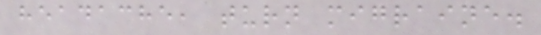headache, turn migraine.
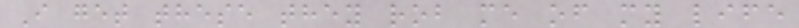I get these they rob me of my life
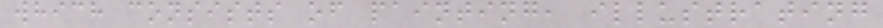which consists of painting, illustrating
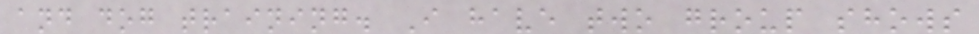and dog training. I have two group shows
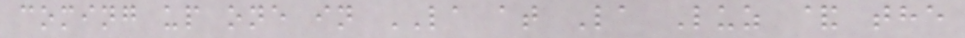coming up one in LA at La Luz & the
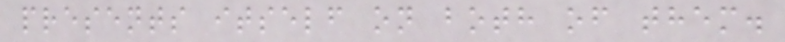presents itself on both of them.
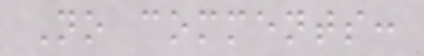No comments:
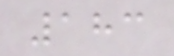183
